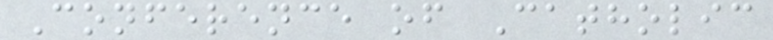Conference of Catholic
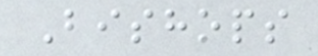Bishops
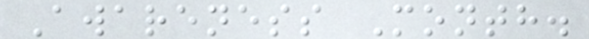Awareness Month.
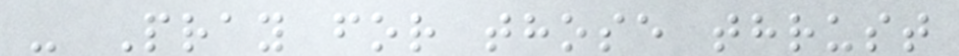- Pray for those thrust
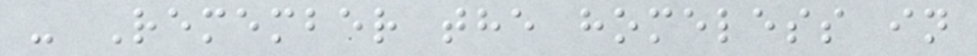- Remember the homeless in
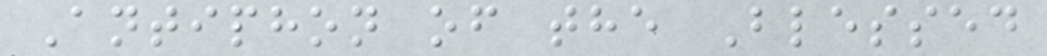Antiphon of the Blessed
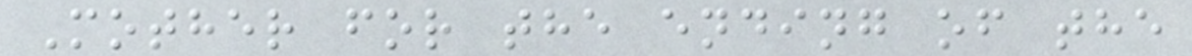Mother for the ending of the
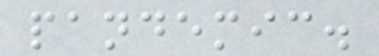pandemic.
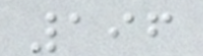196
